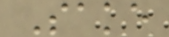Sake
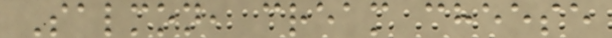Salmon, cream cheese
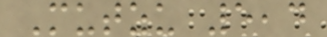Mutzu 5,4
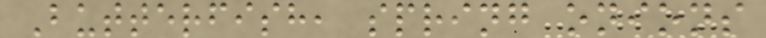Butterfish, spring onions
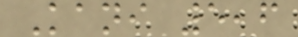Kani 5,6
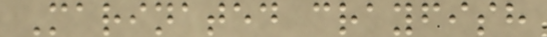Marinated crayfish
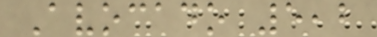Avocado 5,2
